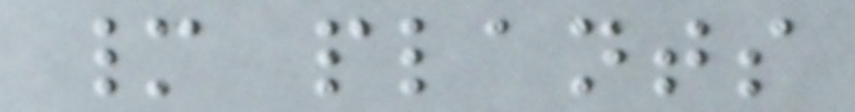many plants
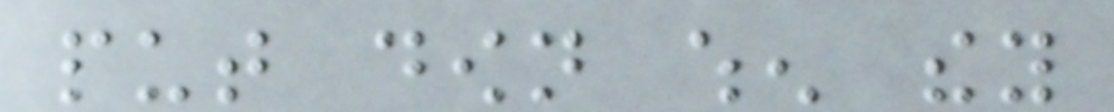put down when they
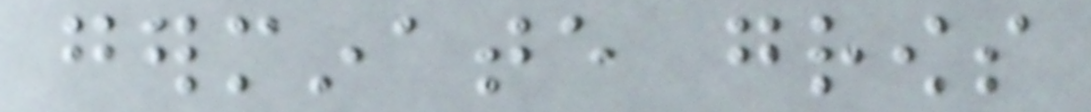germinate grows
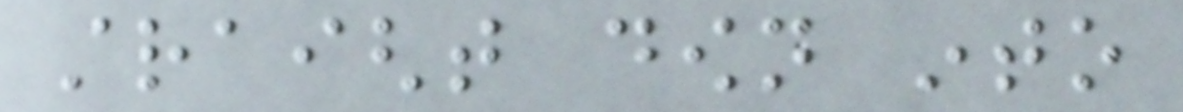straight down into
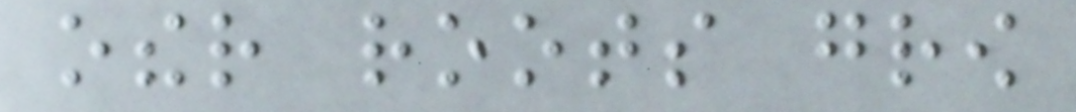other roots grow
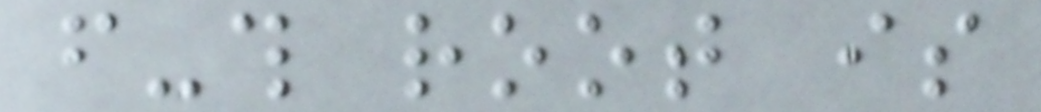from-this root is
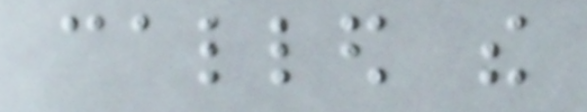called the
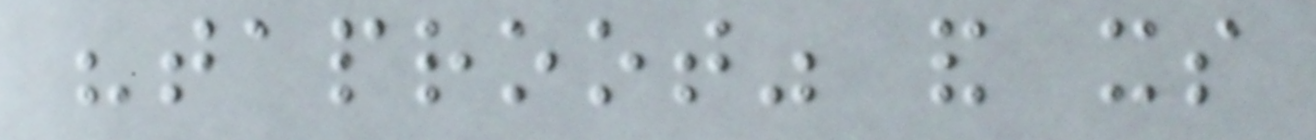"taproot" and its
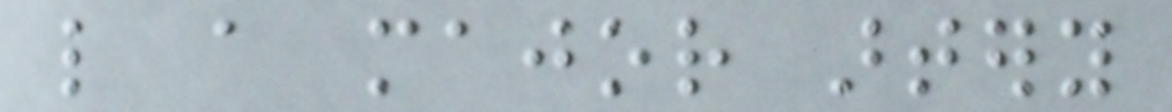like a major artery
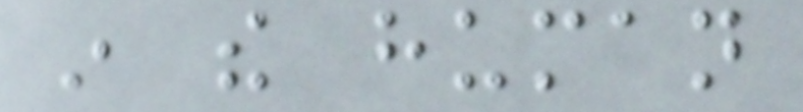in the human
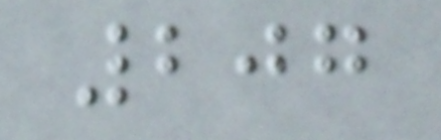207
